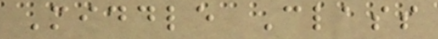Middle Class
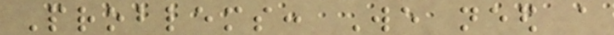Problems: We need a
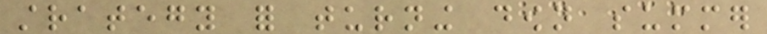strategy for turning down summer
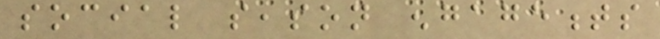social season engagements
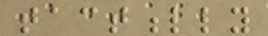tactfully
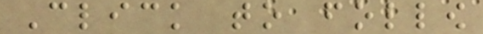Click to follow
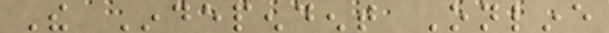The Independent Online
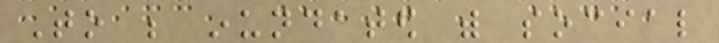To be inundated with social
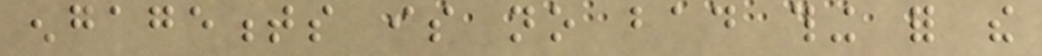engagements is no bad thing for the
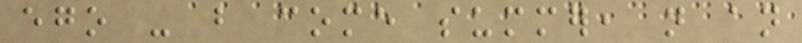ego - but come summer, not an
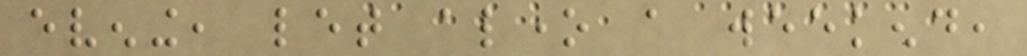evening, let alone a weekend,
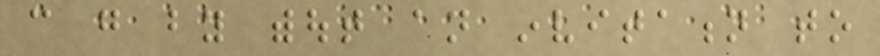can go by without an invitation to
